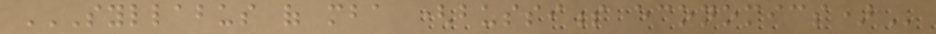SYLLABUS OF MBA (BUSSINESS ECONOMICS)
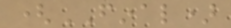(FINAL)
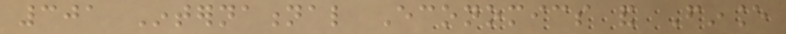301 International Economics and Finance
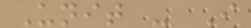Unit - I
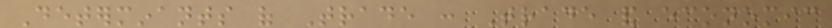Determinants of Trade : Trade and economic
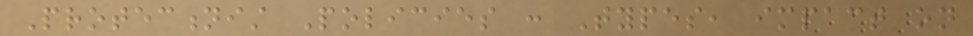Protectionist Policies : Types, impact on
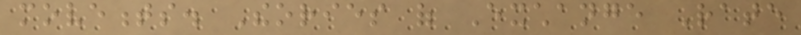movements. Theories of Exchange Rate
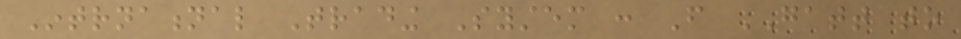Intrnational Trading System : From GATT to
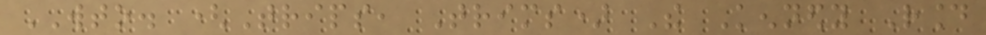WTO. (Trips, Trims) The Kennedy Round
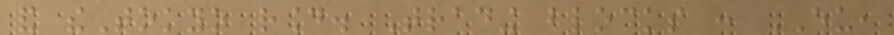and theTokyo round. Trading blocks : EU,
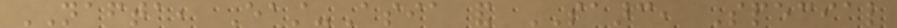NAFTA, East-Asia and SAARC, Special
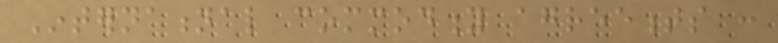International commodity agreements :
